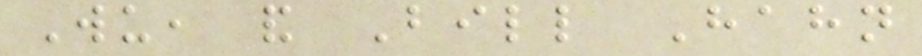Wu, and Bill Hahn
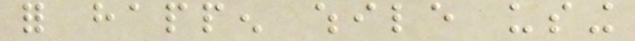for happen while using
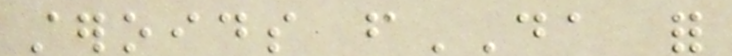steroids fDA for
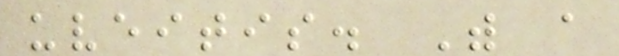uveitis. With a
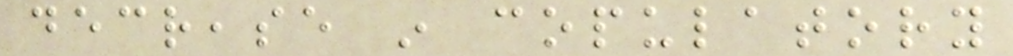decrease in copulatory
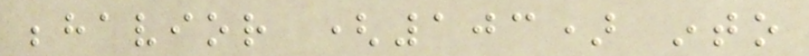behavior (103) into
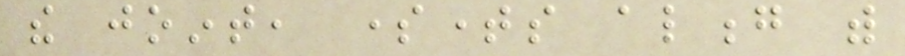the joint, sometimes along with
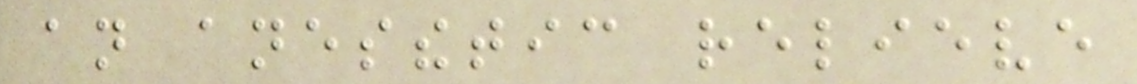an anesthetic relieve
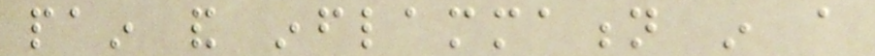pain and inflammation in a
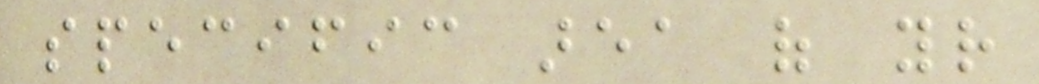specific area of your
